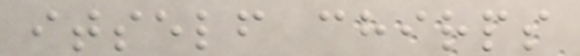itself chirps
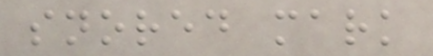snored mark
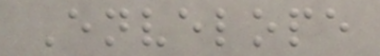Envelope
